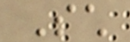Such
